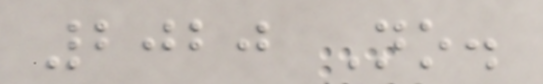2020 No.
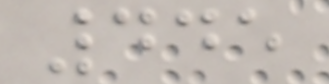445
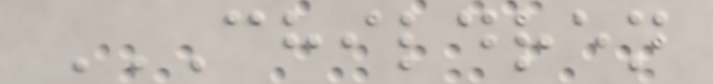CHILDREN
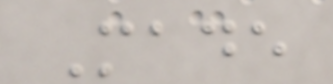Made
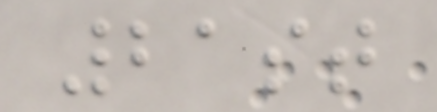21st
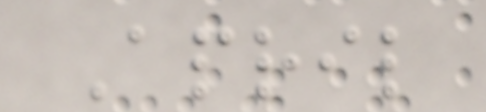April
